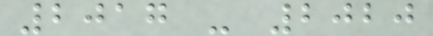2017 - 2020
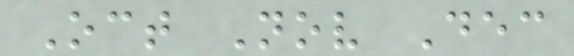Oct Nov Dec
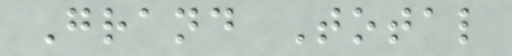Grand Total
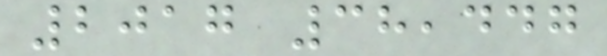2017 38,447
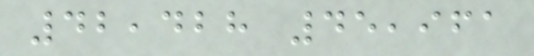42,428 45,961
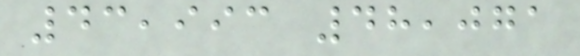43,993 48,071
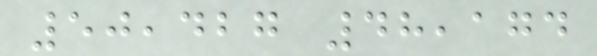50,427 48,174
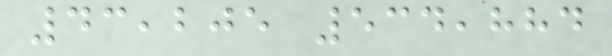43,205 534,884
